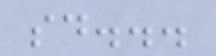said...
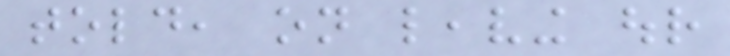told, on leaving our
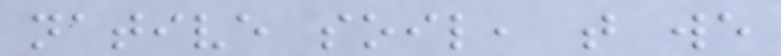native soil, that we
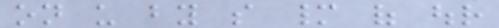on us by so many of our
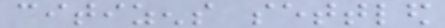citizens settled
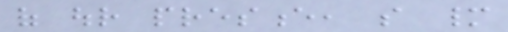of our presence, so many
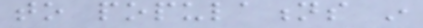to populations in
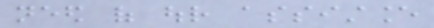need of our assistance
